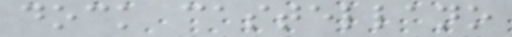dock castellano
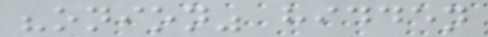"onion" hidden
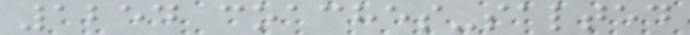1254 coaches-salted
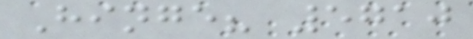Hinge? 5710
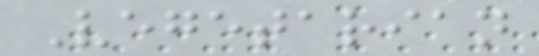Vegetarian
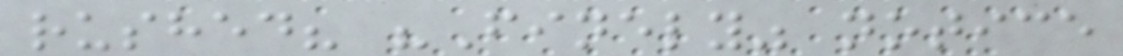rushed? "Finely" notice
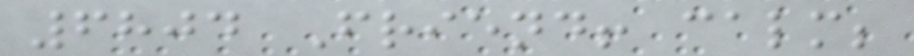6804 Friend! calm;
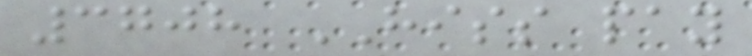3708 HISS pay
